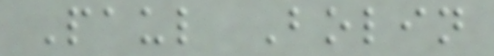Paul Bolin
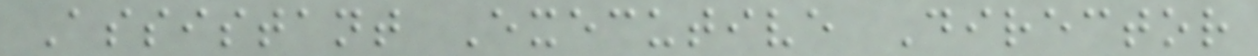Assistant Executive Director
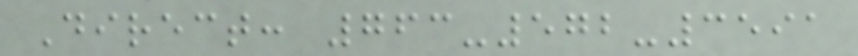Direct: 763-572-3591
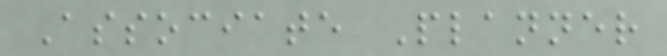Associate Planner
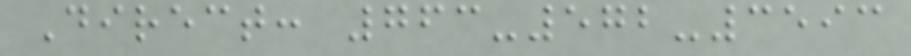Direct: 763-572-3593
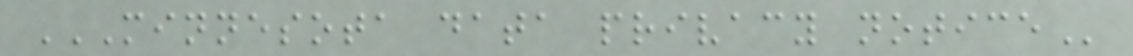MINNESOTA DATA PRIVACY NOTICE
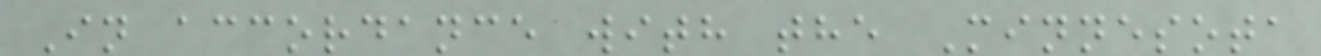In accordance with the Minnesota
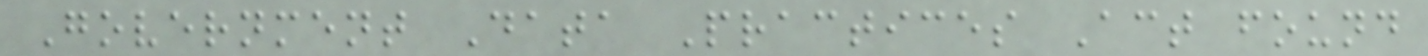Government Data Practices Act found
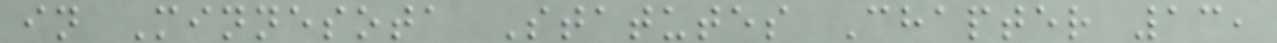in Minnesota Statutes Chapter 13,
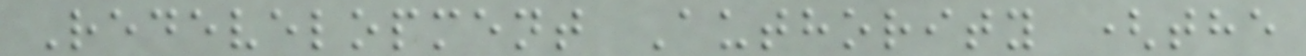Redevelopment Authority (the
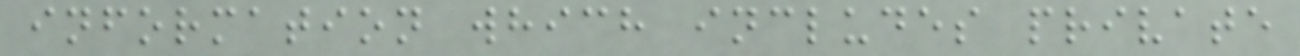information which includes private
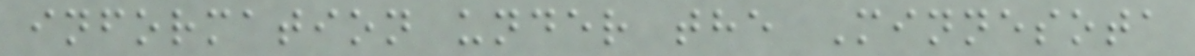information under the Minnesota
